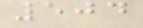504
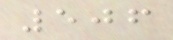506
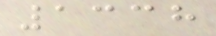1338
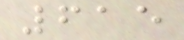615
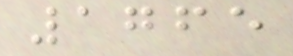1765
